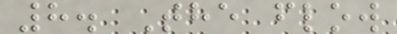8. The flow
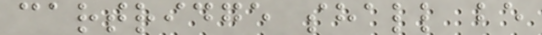cartridge shall be
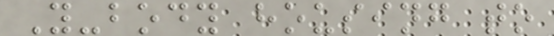Y-body housing to
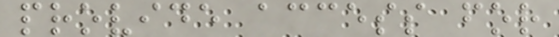provide access for
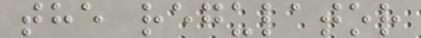the regulator
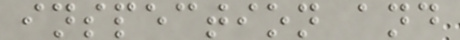inspection and
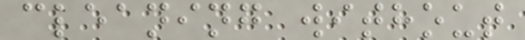cleaning without
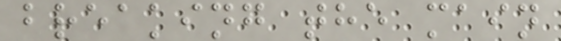breaking the main
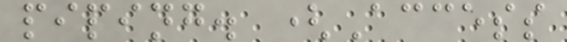piping. (Access
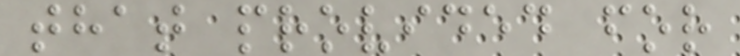that provided for
